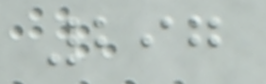297
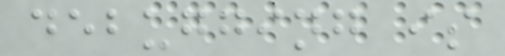debugging is
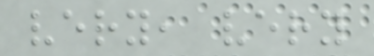very, very
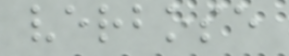verbose
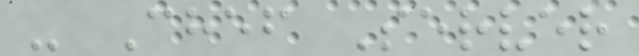- Chef Server
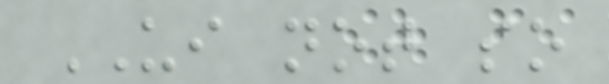UI not so
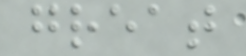great
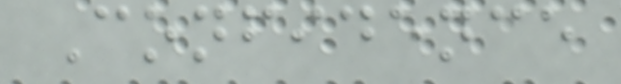Confidence
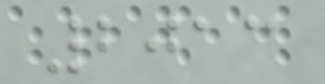2013
